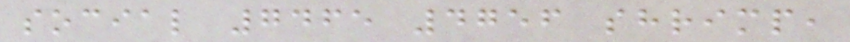social 7465 4756 shrimp,
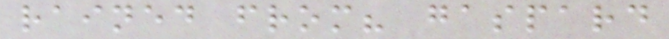rained from? gaspard
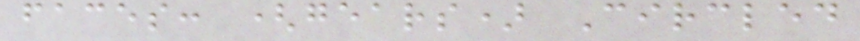faces: (gears) Circled
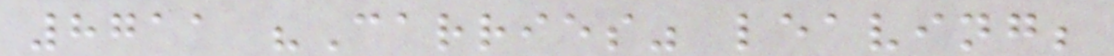8711 "Carries" leaving;
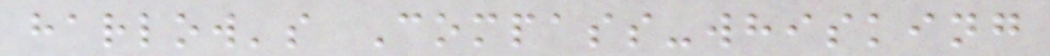harlow's Compass-whisking
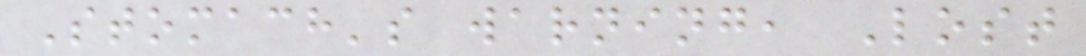Stomach's warning, Lost
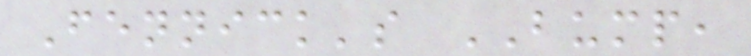Fennick's BUMP,
